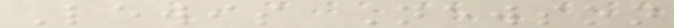Lewis Newson
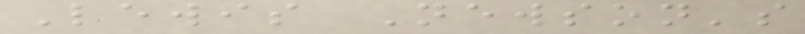Lewis Newson's
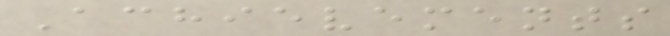Achievements
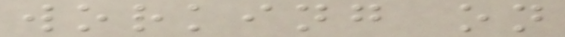working on
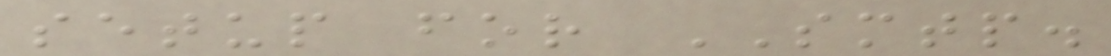setup for SMTP.
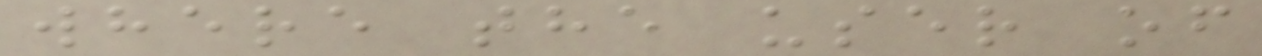where the user of
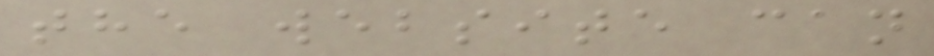the website can
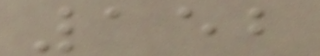152
